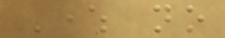Where no
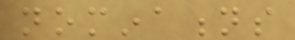nominations
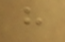have
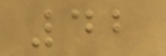42
